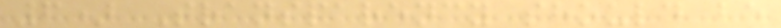6) Transparency should be
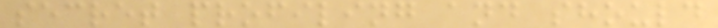secret profiling and should
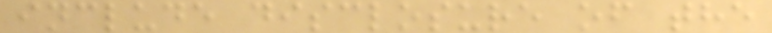include disclosure of the
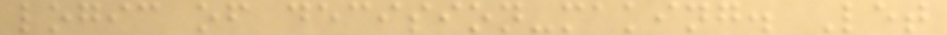logic of decision-making. Let
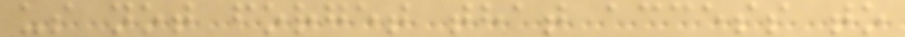us not forget that access to
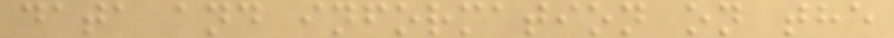data and information on the
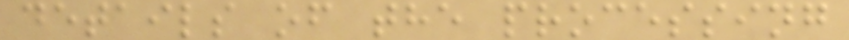details of the processing
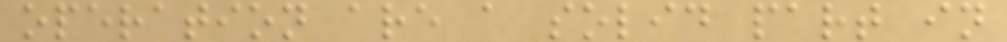operation are a solid part in
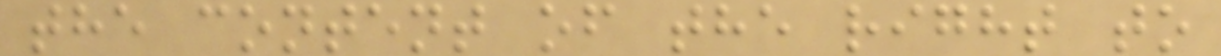the content of the right to
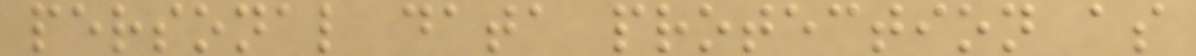personal data protection as
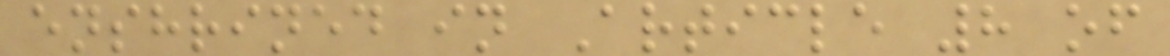enshrined in Article 8 of
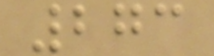273
